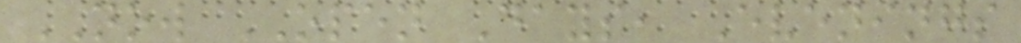NOW OPEN Days, Evenings
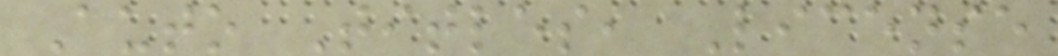Auto Titles, License
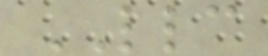LLC
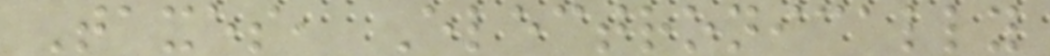Taxes, Electronically
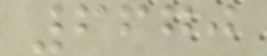6670
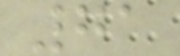71
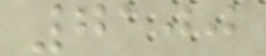7100
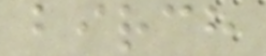birch
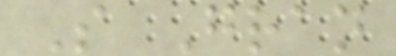S Gran
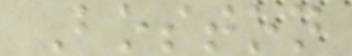Boston
